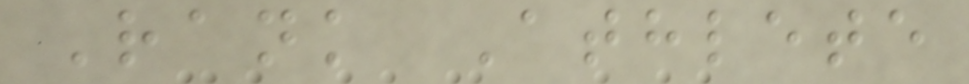Rank Athlete
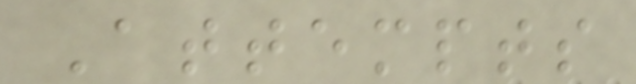Attempts
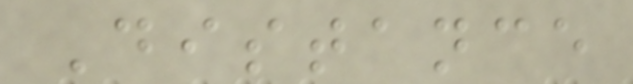Distance
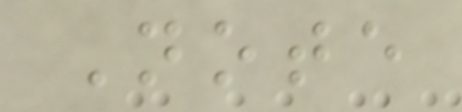Note
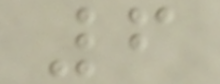6
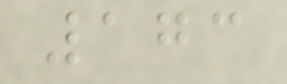173
